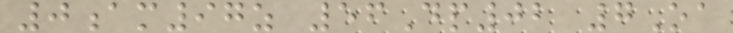0am97z 56Dp02 7Oa
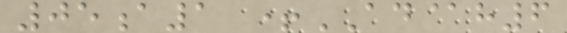05a1 +AD@h6
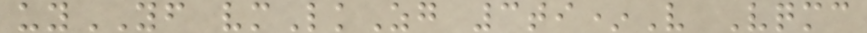uyYF vmLkZg 3ti*V Vqmc
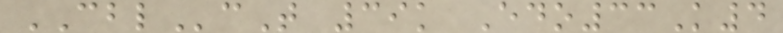CBLcT 39k Edo33K4
